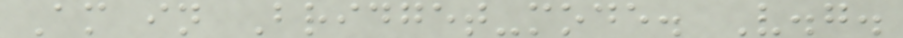Am in Bridget-mode. V.g.
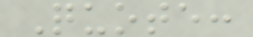Quote:
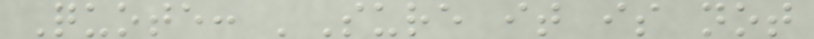Quote: 'Sure it is not
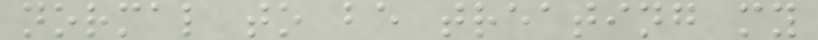normal to be treating my
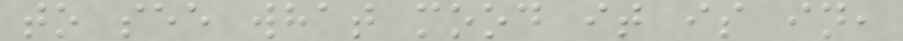to see what mood it is in,
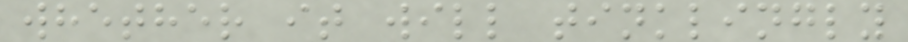whether it will tinklingly
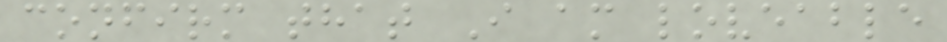confirm that I am loveable
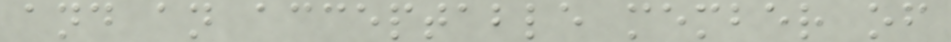and an acceptable member of
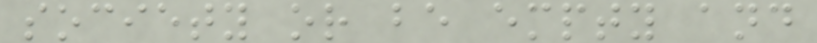society or be empty and
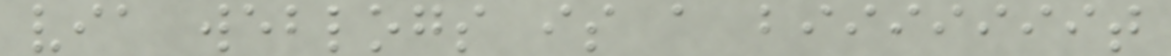via weblogs is a biiiiiiit
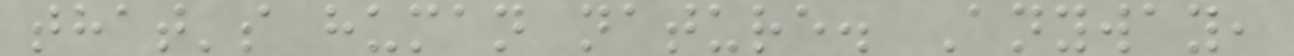that's human nature. Anyway,
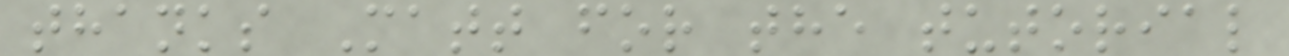thanks Matt for the tutorial
